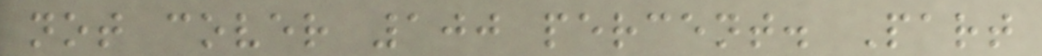not cover 100 percent. Part
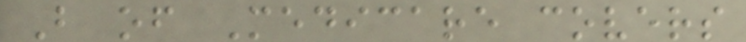B of Medicare covers
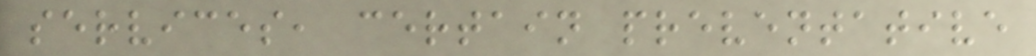services, certain preventative
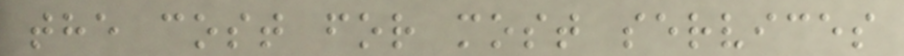the cost for most services
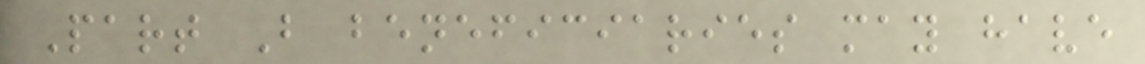Part B beneficiaries may have
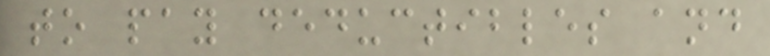to pay deductibles and
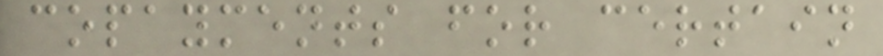copayments for certain
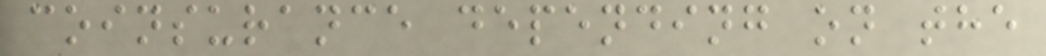coinsurance depending on the
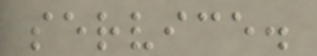service.
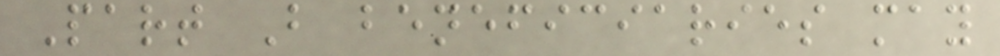Part B beneficiaries may
